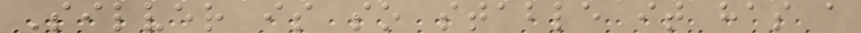Silver is so stable it has a
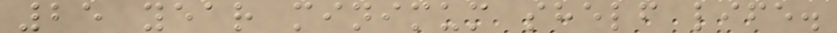25 year minimum shelf life.
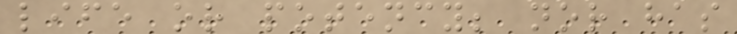life or potency; nor has
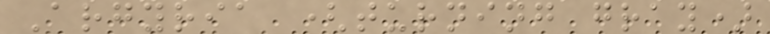Argyria (turning gray)
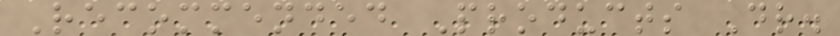Recommended Products Dr.
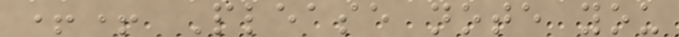++ Please note you
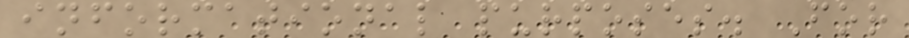informational purposes. For
